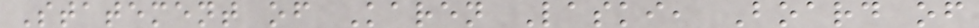Statement of Karen Laski, Board of
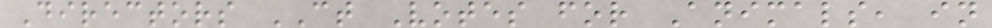Directors CT Votes for Animals, in
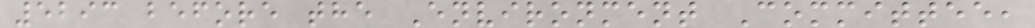5293 before the Environment Committee,
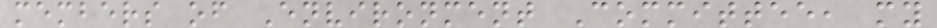members of Environment Committee, my
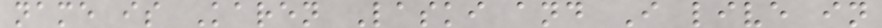name is Karen Laski and I live in
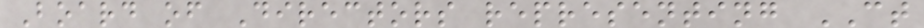Board of Directors representing CT
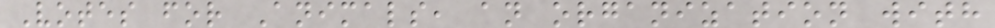Votes for Animals, an organization with
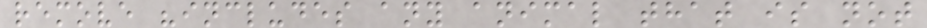remove "includes any animal that is not
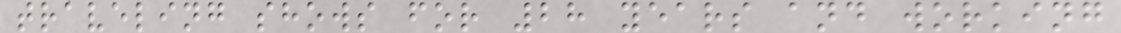traveling shows for 28 years and working
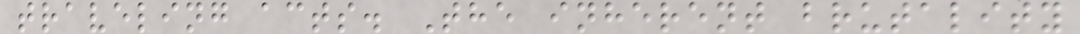traveling acts. The inherent brutality
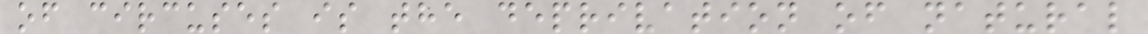of circuses is the deprivation of natural
